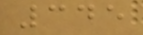345
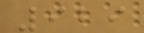929
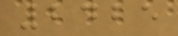2425
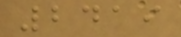2419
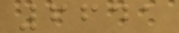6641
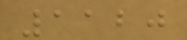1120
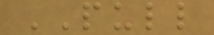PULL
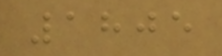1805
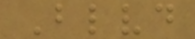Blvd
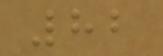82
